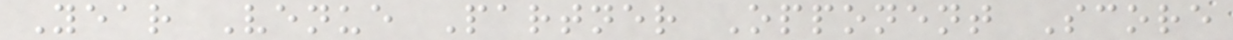Year Venue Partner Opponent Score
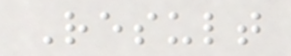Result
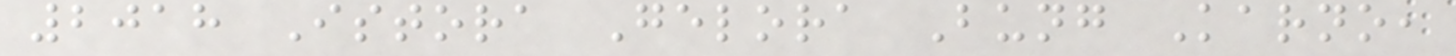2018 Istora Gelora Bung Karno,
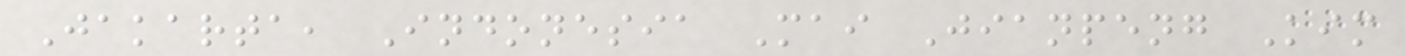Jakarta, Indonesia Mai Jianpeng Kim
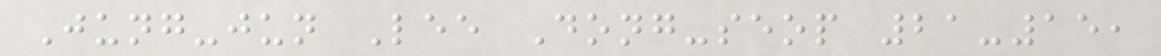Jung-jun Lee Dong-seop 21-15,
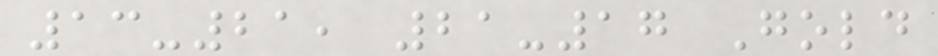13-21, 21-17 Gold
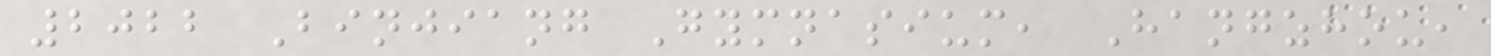2022 Binjiang Gymnasium, Hangzhou,
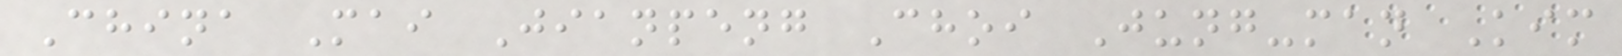China Mai Jianpeng Choi Jung-man Kim
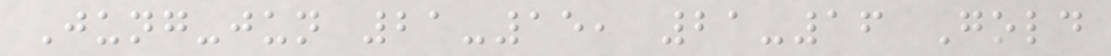Jung-jun 21-15, 21-16 Gold
